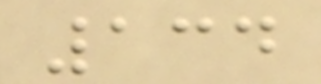134
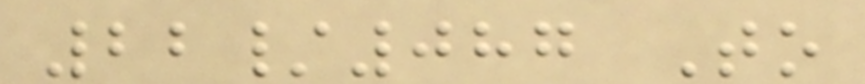22/087 To
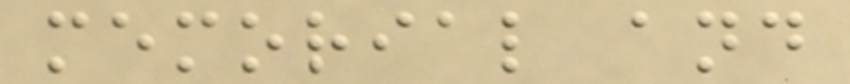memorial and
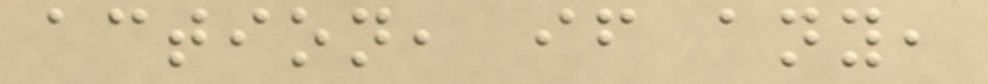action, if any,
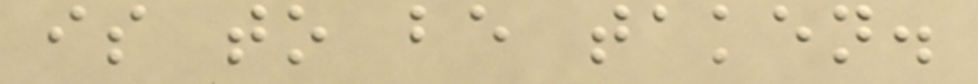is to be taken.
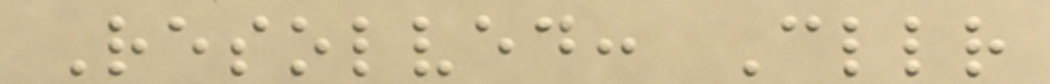Resolved: Cllr
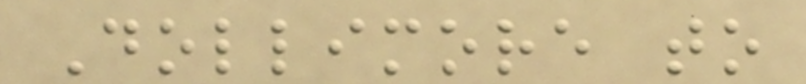Dollimore to
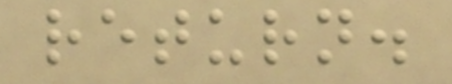return.
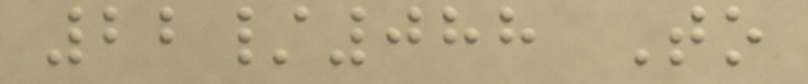22/088 To
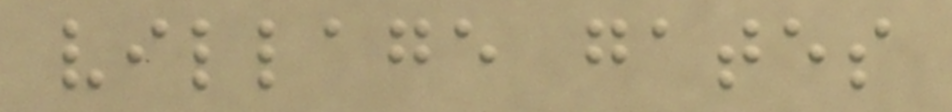village gates
